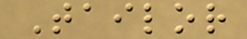Tailor
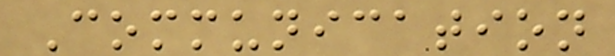Communication
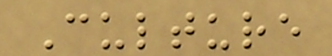Culture
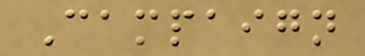Campaign
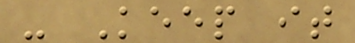- Keep it
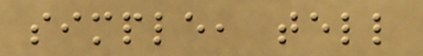simple, tell
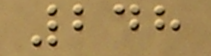248
